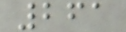261
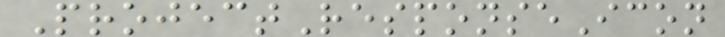ProjectResponseIcon
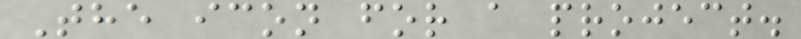The icon for a project.
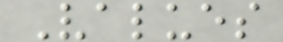Values
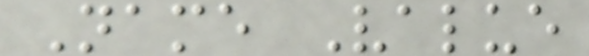Name Value
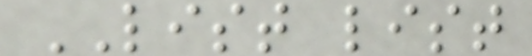LIST list
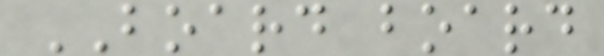BOARD board
